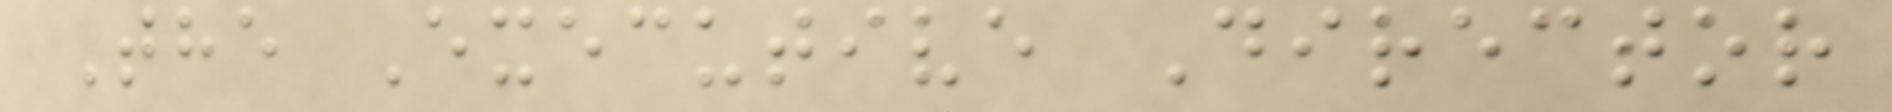The Executive Director
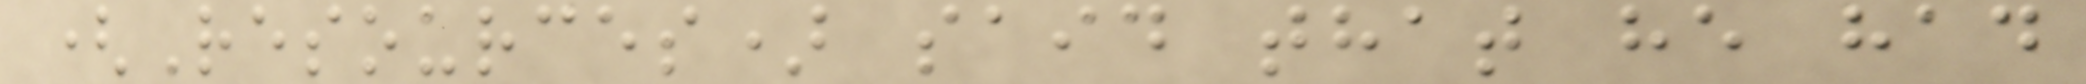(Resources) said that he had
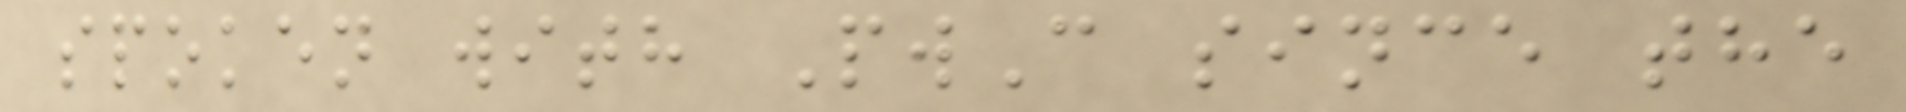spoken with PwC since the
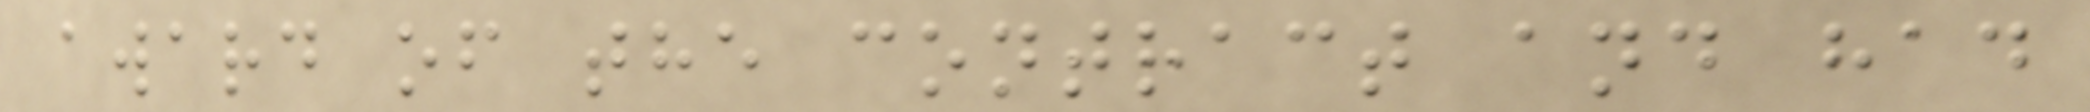award of the contract and had
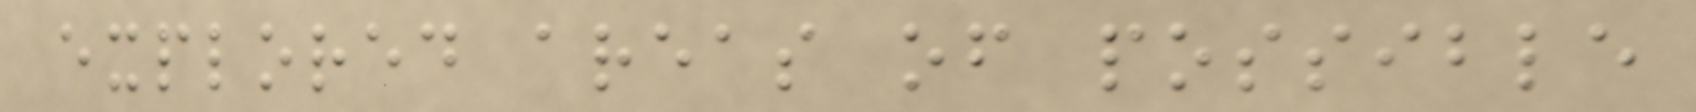explored areas of possible
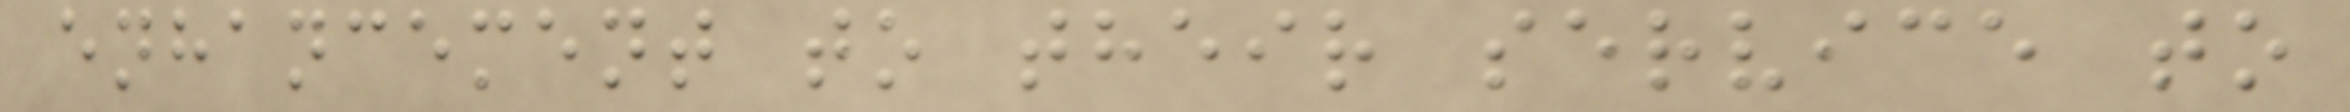enhancement to their service to
